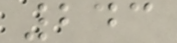243
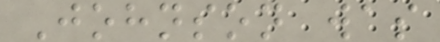Johnson was
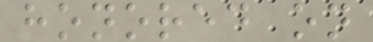honored on
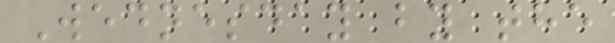Wednesday by the
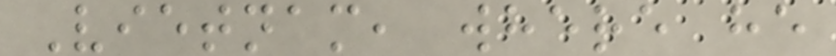Vietnam, where he
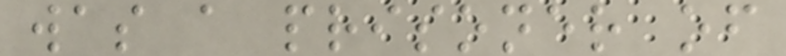was a prisoner of
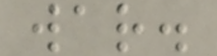war.
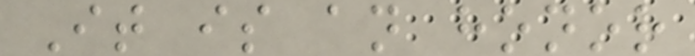It is an honor
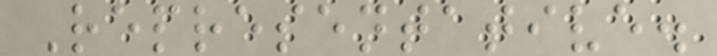Representative.
